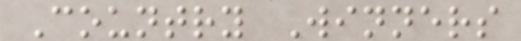Country Winners
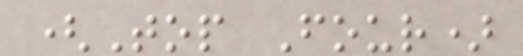(Top Four)
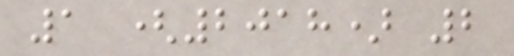1 (2018) 2
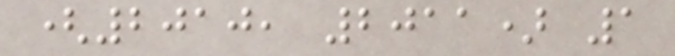(2010, 2011) 1
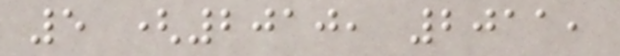5 (2010, 2011,
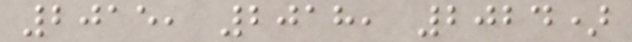2015, 2018, 2024)
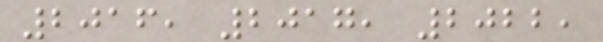2016, 2017, 2022,
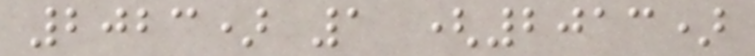2023) 1 (2013)
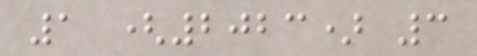1 (2023) 3
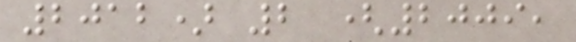2012) 2 (2009,
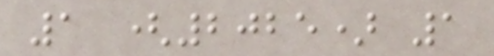1 (2025) 1
